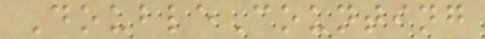DoubleCounting
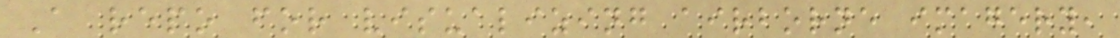A repo for visualizing airborne imagery,
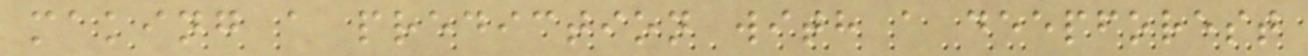making a prediction with a deepforest
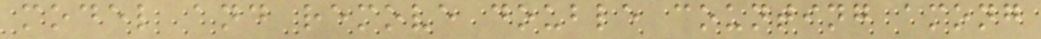model and remove double counting among
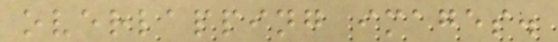overlapping images.
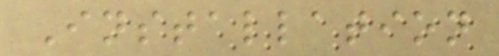Installation
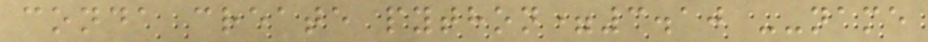conda create python=3.10 --name
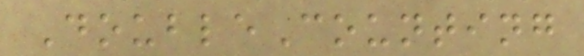DoubleCounting
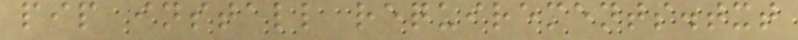pip install requirements.txt
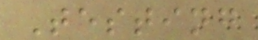Testing
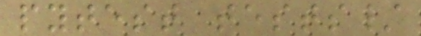pytest tests/
